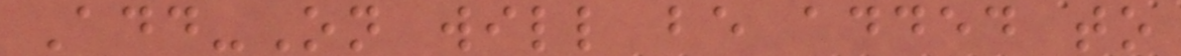Add-On will be added to
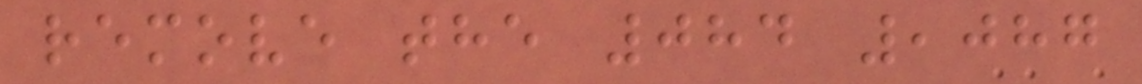remove the 084 ,087
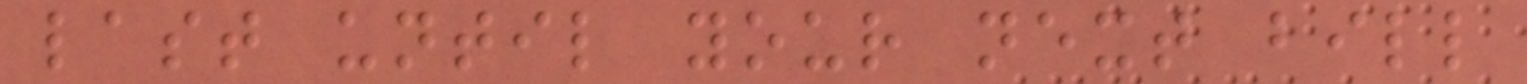last until your next bill
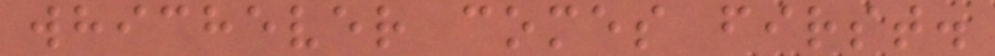whichever comes first.
